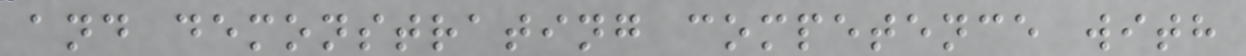and demonstrating competence with
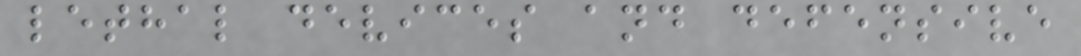lethal devices and defensive
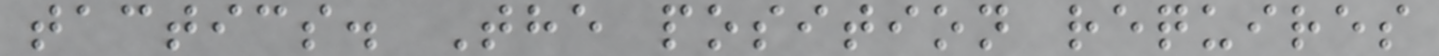tactics. The position requires
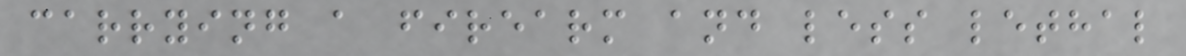carrying a firearm and less lethal
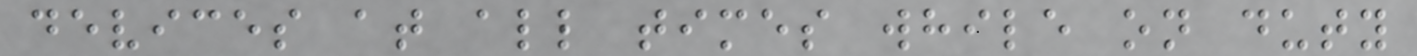devices at all times while on duty
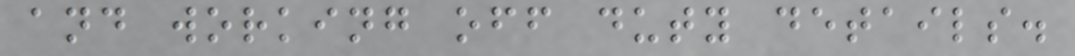and working off duty details.
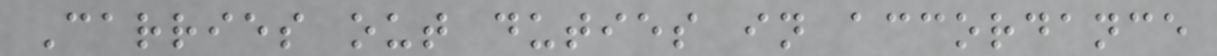Carries out duties in accordance
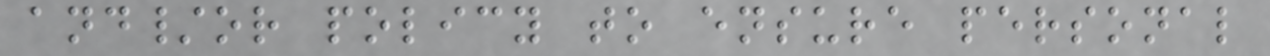and/or policy to ensure personal
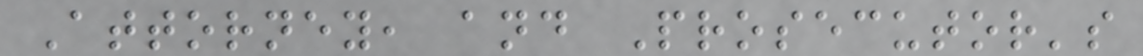Attorney, and Prosecutor's
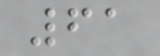61
